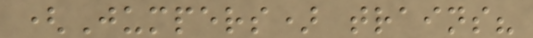(Jumpers) trains?
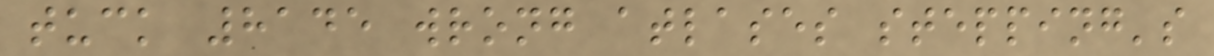tuck 8145 wrong atlases stepping's
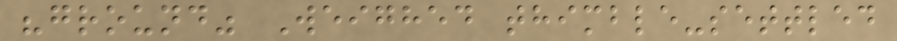"ground" Weighed thimble-settled
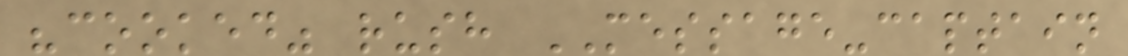"cooked" rush MESSAGE-captain
